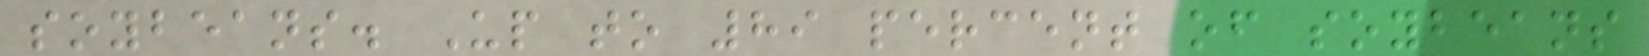soybeans. Up to 89 percent of soybeans
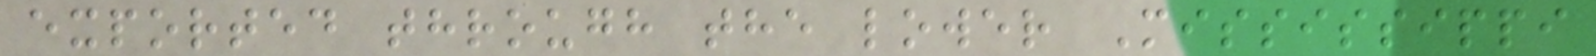exported through the lower Mississippi
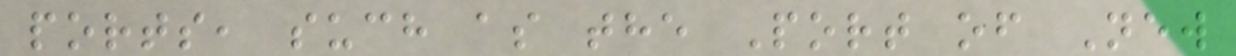ports, such as the Port of New
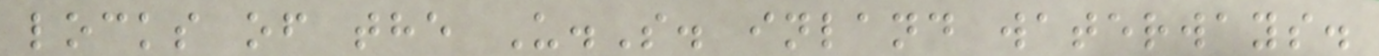locks of the U.S. inland waterways.
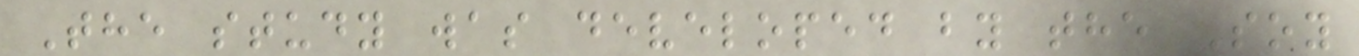The study was developed by the Soy
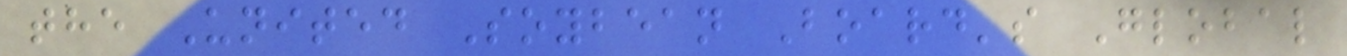the United Soybean Board's Global
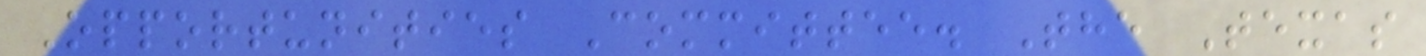Opportunities Committee. The Texas
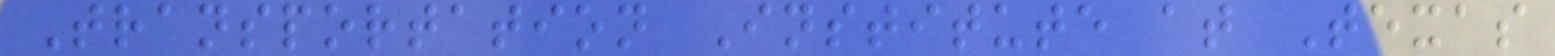Transportation Institute at Texas
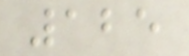125
